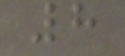8
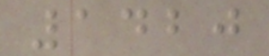1420
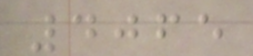4065
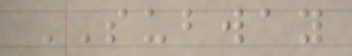SUBWAY
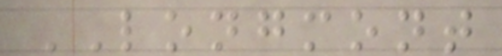LONGMONT
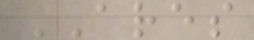ARES
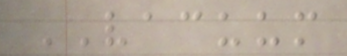VACUUM
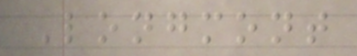Longmont
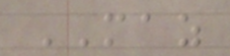MAZ
